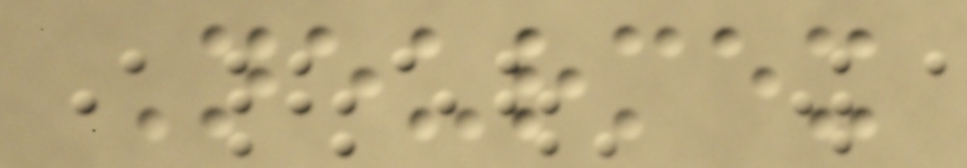Neurmex
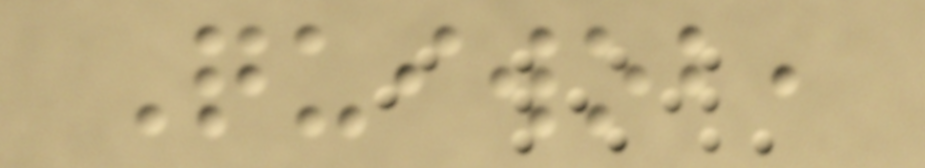Quiwob,
